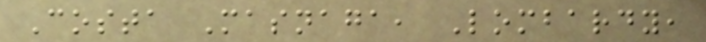Costa Masnaga, Lombardy,
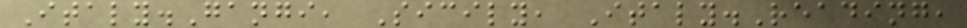Italy.Gangi, Sicily, Italy.Reading,
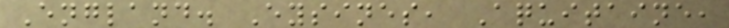England. Eysines, Aquitaine,
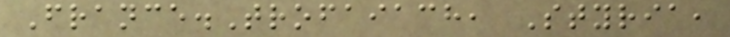France.Trofaiach, Styria,
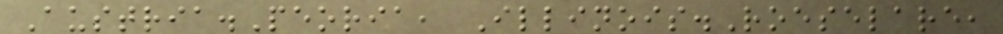Austria.Peoria, Illinois.Roeselare,
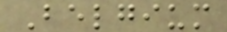Belgium
